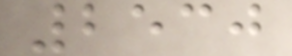2530
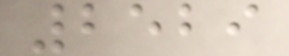2529
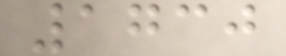1730
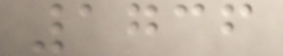1736
